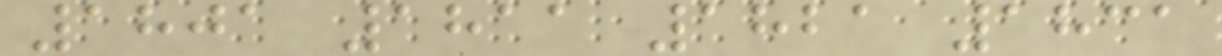1801 1811 1821 1831
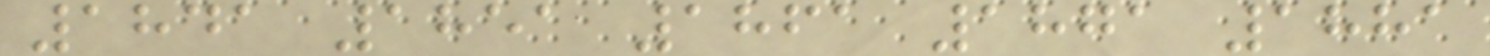1841 1851 1861 1871 1881
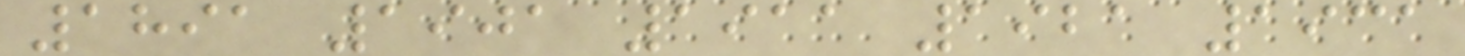1891 1901 1911 1921 1931
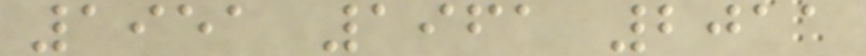1951 1961 2011
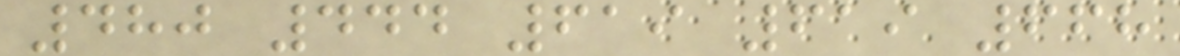480 444 619 619 668
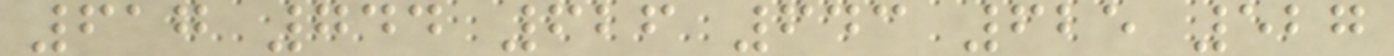617 744 626 643 625 527
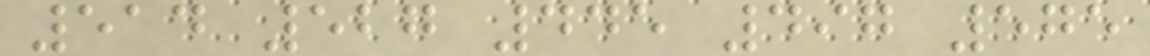514 527 445 497 575
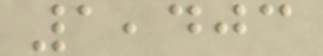1,403
